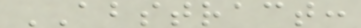ABSTRACT:
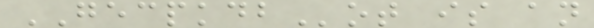GECPKDBot is an
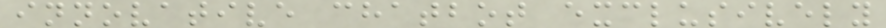innovative chatbot exclusively
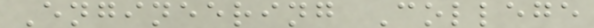Engineering College
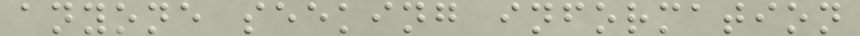anyone seeking information
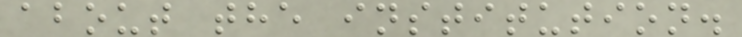about the institution.
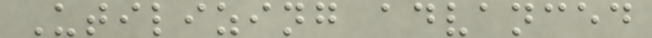Utilizing advanced
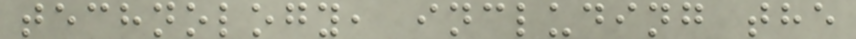technology, including the
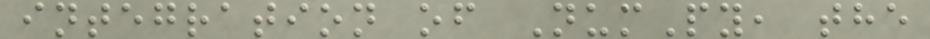integration of NumPy, the
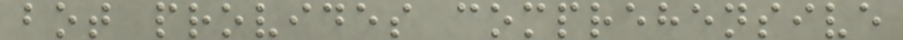bot provides comprehensive
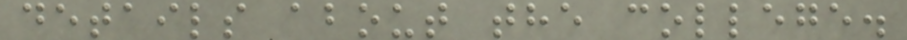details about the college.
